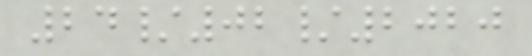24/02/2020
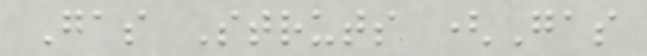Gas Struts (Gas
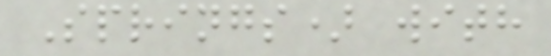Springs) with
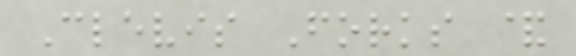Clevis Forks &
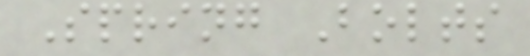Spring Bolts
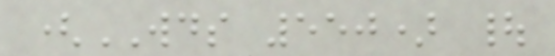(WDS 550) |
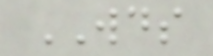WDS
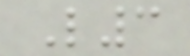L3
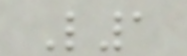L1
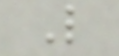L
